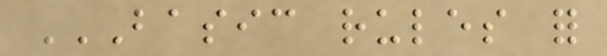BASIC RULES FOR
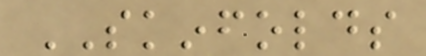SKINFOLDS
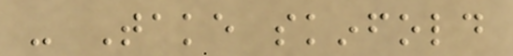- Take skinfold
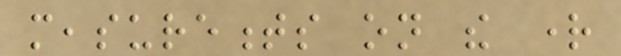measurements on the right
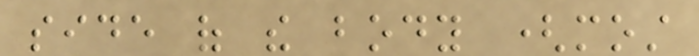side of the body (most
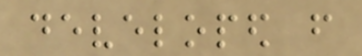developed from
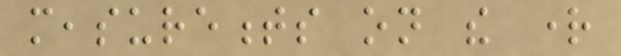measurements on the right
